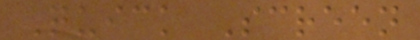Quick Screen
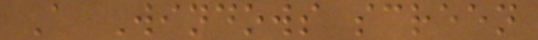A Windows screen
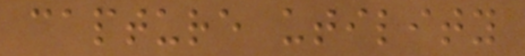capture utility
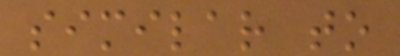similar to
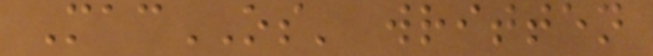MacOS' written
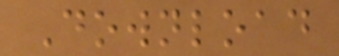Download
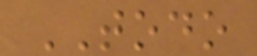TODO
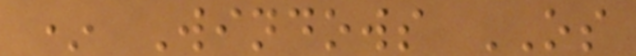* Windows OS
